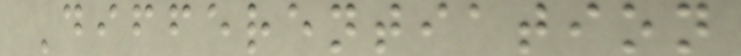Differentiation
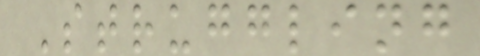Struggling
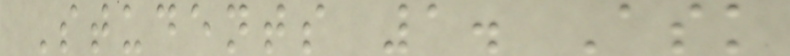Students 1. Ask
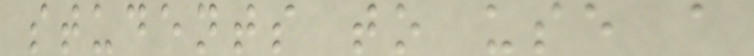students to use a
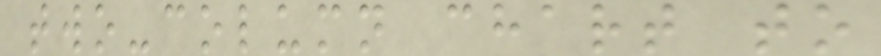two-column chart to
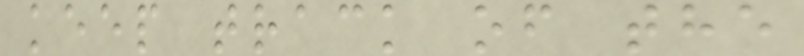keep track of the
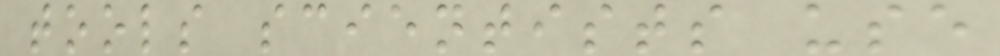tools scientists use
